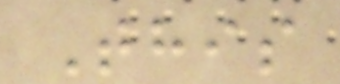This
